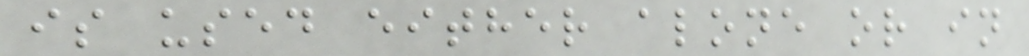is used either alone or in
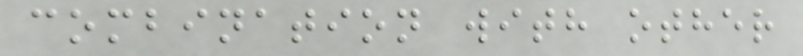combination with other
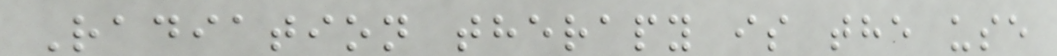Radiation therapy is the use
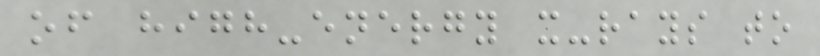of high-energy x-rays to
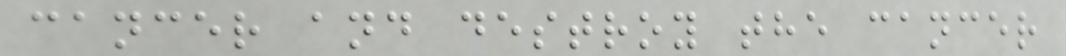cancer and destroy the cancer
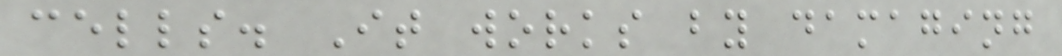cells. It works by damaging
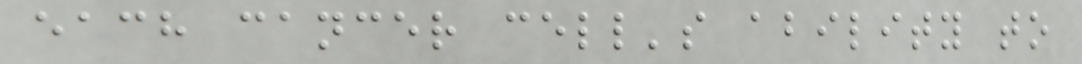each cancer cell's ability to
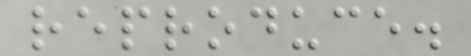reproduce.
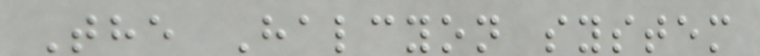The Halcyon system
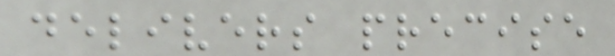delivers precise
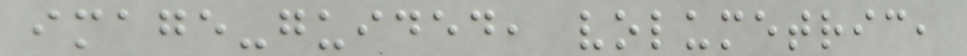image-guided, volumetric,
